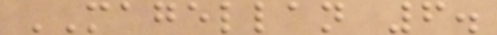MAGELLAN 6.
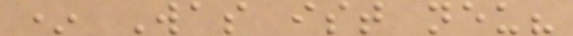* Was ist neu?
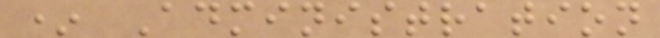* Administration
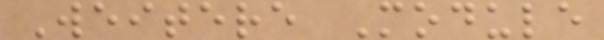Weitere Module
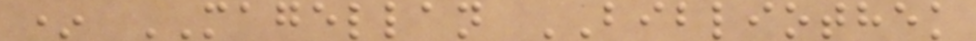* MAGELLAN BIBLIOTHEK
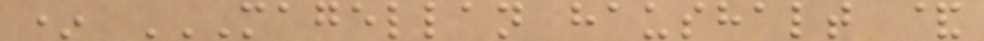* MAGELLAN HAUSHALT &
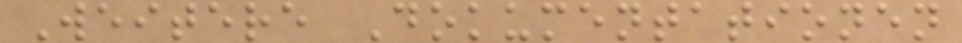Weitere Dokumentationen
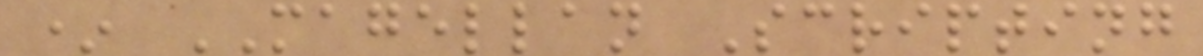* MAGELLAN Scripting
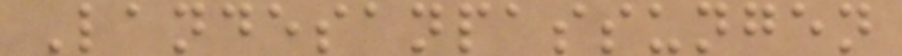Landesanpassungen
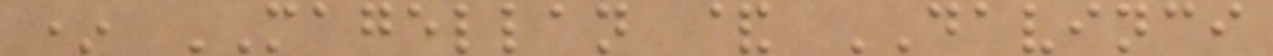* MAGELLAN & DAVINCI
